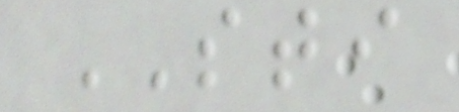STI
